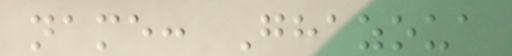name: Ghazoua
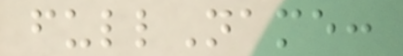fullName:
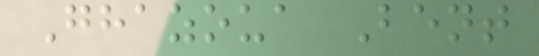Ghazoua Bent
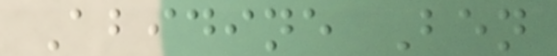Abidine Ben
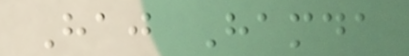Haj Hamda
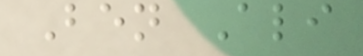Ben Ali
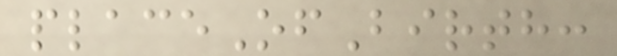placeOfBirth:
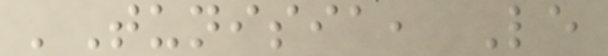'Tunisia, Le
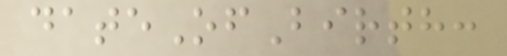dateOfBirth:
